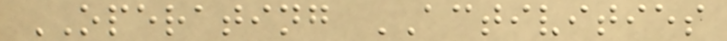OPERATING ACTIVITIES
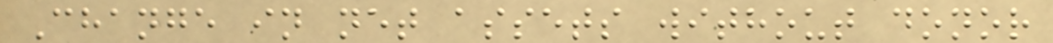Change in net assets without donor
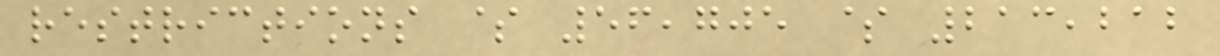restrictions $ 56,705 $ 213,212
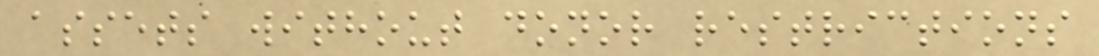assets without donor restrictions
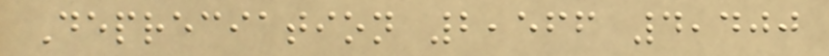Depreciation 2,566 4,400
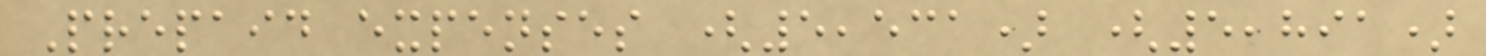Prepaid expenses (5,531) (5,891)
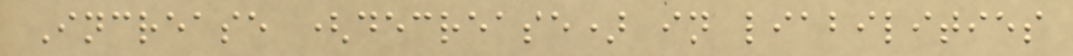Increase (decrease) in liabilities
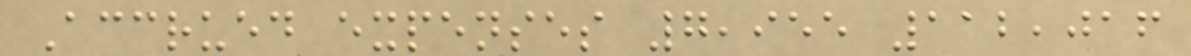Accrued expenses 7,955 112,016
